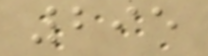295
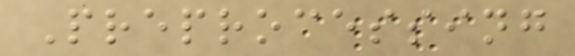Preprocessing
